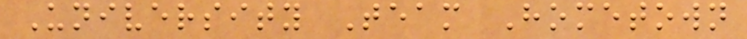University Team Hometown
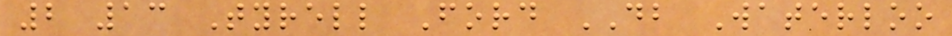2 13 Tyrell Ford DB Waterloo
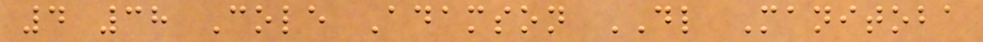4 38 Cole Adamson DL Manitoba
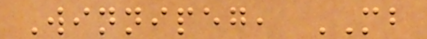Winnipeg, MB
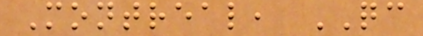Montreal, QC
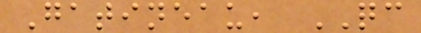Gatineau, QC
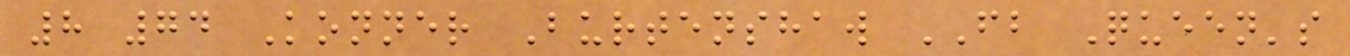8 74 Konner Burtenshaw FB Queen's
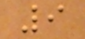9
